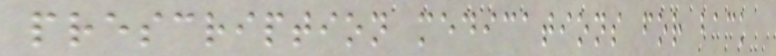prescription medications for back
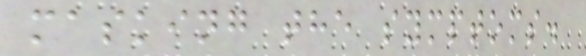masking the symptoms.
